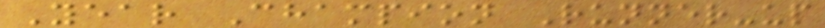Year Champion Runner-up
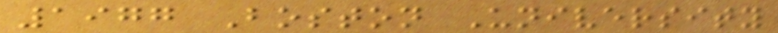1977 Boston University
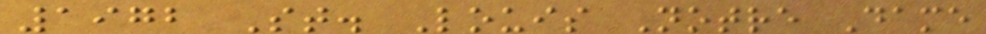1972 St. Louis Notre Dame
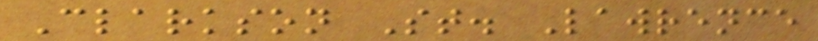Clarkson St. Lawrence
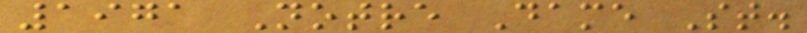1971 Notre Dame St.
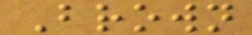Brown
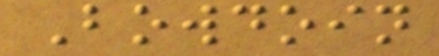Bowdoin
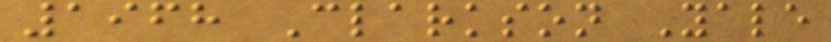1968 Clarkson Yale
